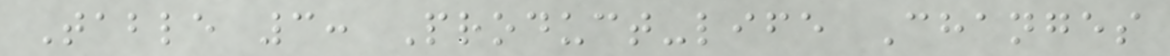Table 3: Product-life Changes
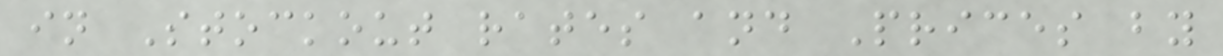in Stockout rates and Prices by
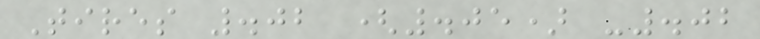Tires .02 (.05) -.02
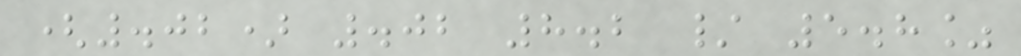(.02) .02 8.2 / 5.8%
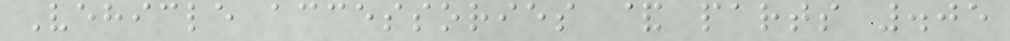Vehicle accessories & parts .05
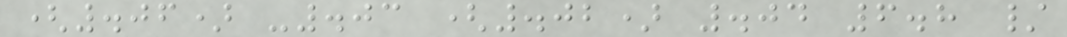(.06) -.03 (.02) .04 6.8 /
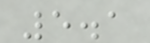5.1
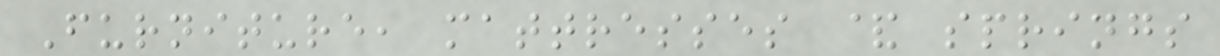Furniture, mattresses & springs
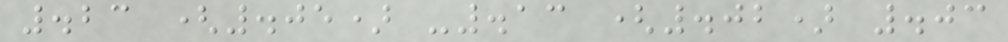.23 (.05) -.13 (.02) .03
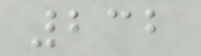232
